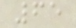65
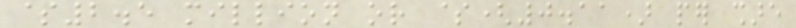$2.5 million or $(0.11) per share
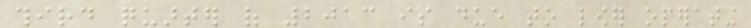third quarter of 2013 is due to lower operating
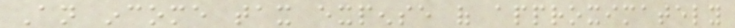An income tax expense of approximately
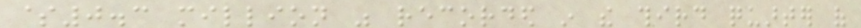$0.3 million was recorded in the third quarter of
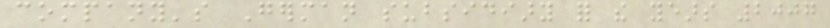company's German subsidiary for the years 2007
